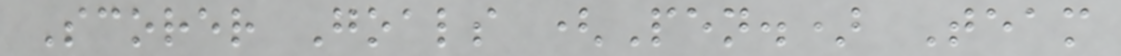Scorer Goals (Pen.) Team
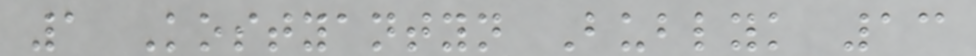1 Kostyantyn Bublyk 13
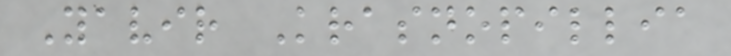Yavir Krasnopillia
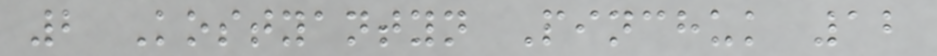2 Kostyantyn Pinchuk 12
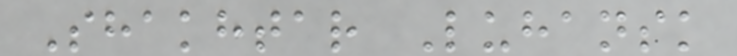Shakhtar Luhansk
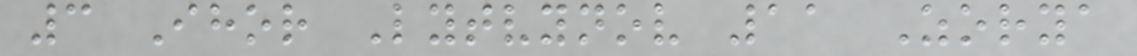3 Ihor Lytvynov 11 Zorya
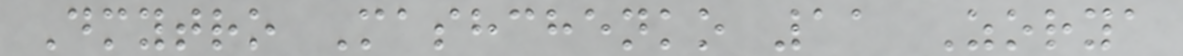Dmytro Mashchenko 11 Zorya
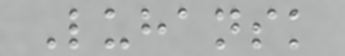Luhansk
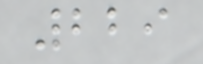229
